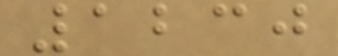1230
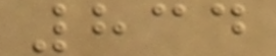834
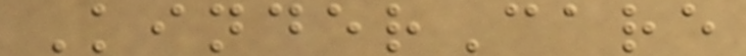KinderCare
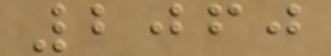2060
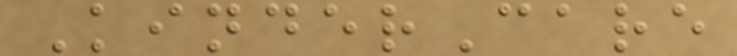KinderCare
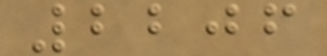2206
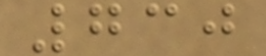730
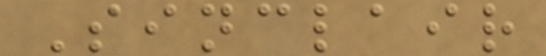Sinclair
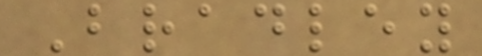Bradley
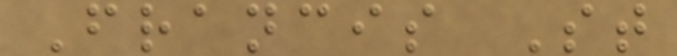Francis St
